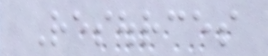Resources
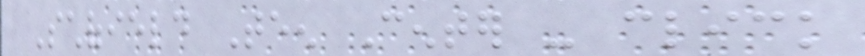Schofield Teen Center - click
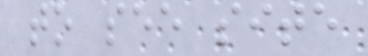to see site
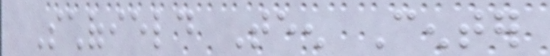Schofield Teen Center
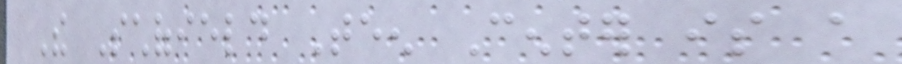The Schofield Teen Center is a
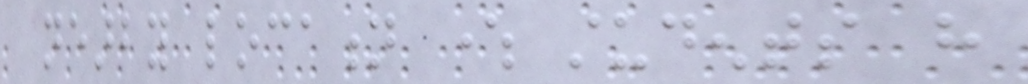nearby location where students have
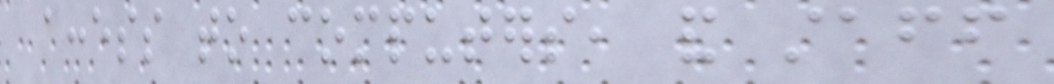access to computers, and staff
